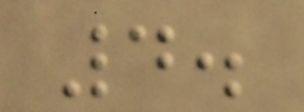4.
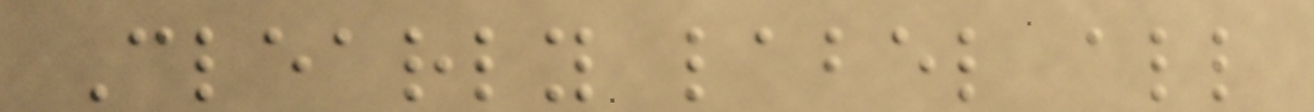Clearly label all
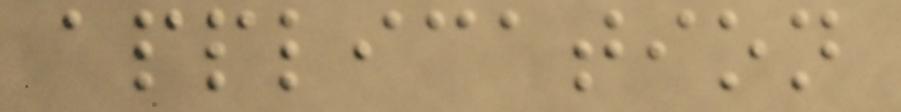application
